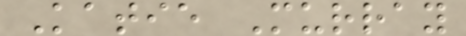Katie Murray
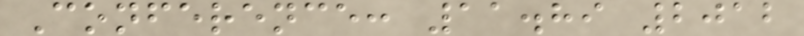Conference: 11.89 2012
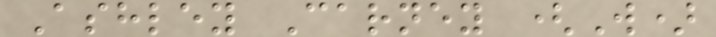Ashley Carney (W)
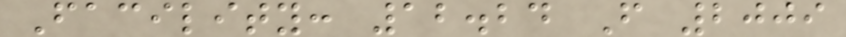Facility: 12.24 F 2009
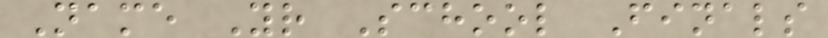Name Yr School Finals
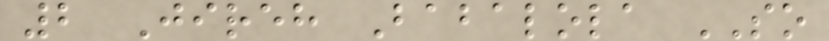2 Jireh Babalola SO
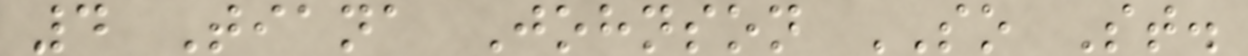4 Tiana Johnson SO St.
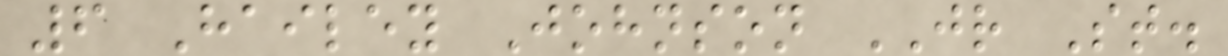6 Hailey Johnson JR St.
